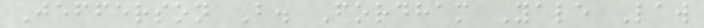Jefferson B. Fordham Yale Law
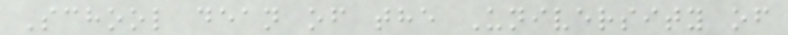School dean of the University of
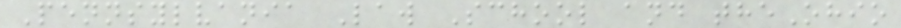Pennsylvania Law School and theOhio
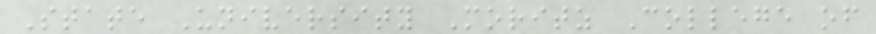State University Moritz College of
